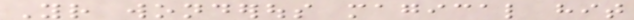Your wonderous magical hit
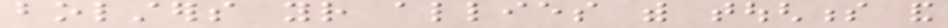bolsters your allies with toughness and
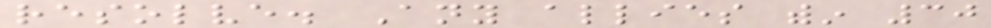resolve. Any allies within 30
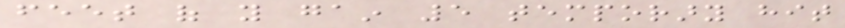feet of you gain 5 temporary hit
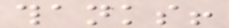thanks!
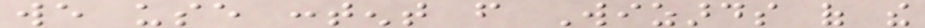we use content from Wizards of the
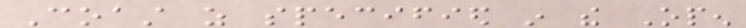Coast as specified in the Open
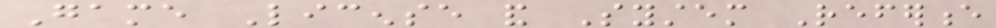Game License and System Reference
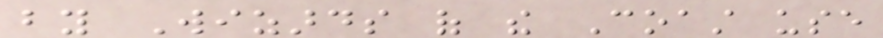by Wizards of the Coast use
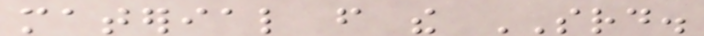material from the SRD.
